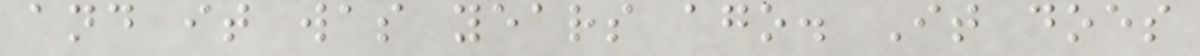and it was years ago. It does
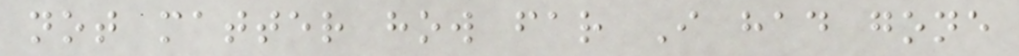not matter how far I had gone
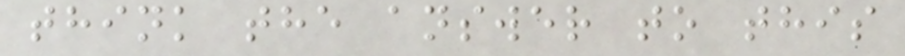think the answer to this
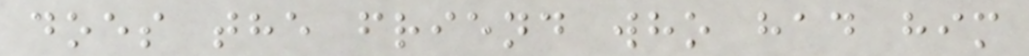does the friend who had him
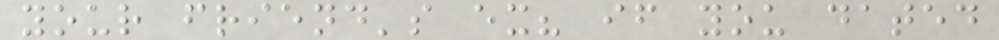your friend's ex? if you dated
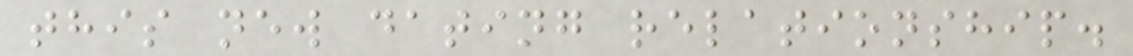this new dating relationship.
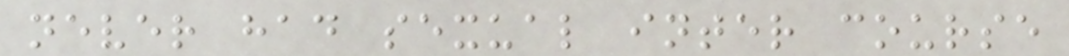never had sexual inter course
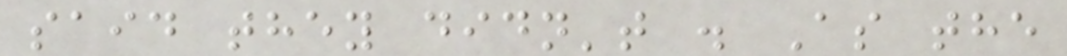said they didn't . As the
